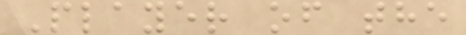Player of the
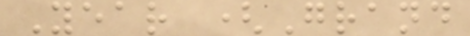Year (Grand
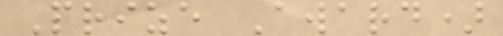Prize Award)
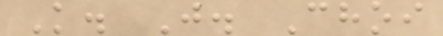K. J. Choi
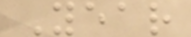Year
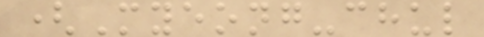(Myeong-chul
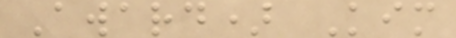Award) Kim
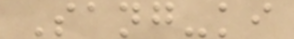Sang-ki
